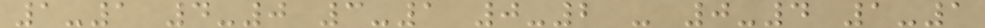1-1 4-0 3-1 0-2 - 0-4 1-1
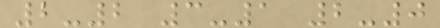2-2 3-1 2-0
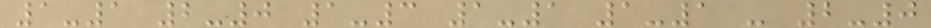1-1 2-0 1-3 1-1 1-1 - 2-0
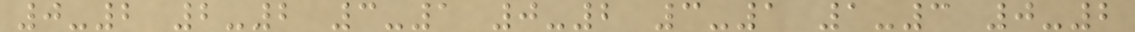0-2 2-2 3-1 0-2 3-1 1-3 0-2
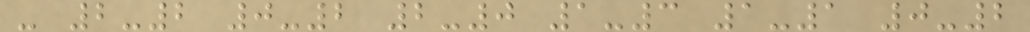- 2-2 0-2 2-0 1-3 1-1 0-2
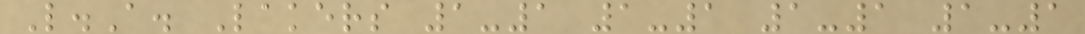L.A. Lakers 1-1 1-1 1-1 1-1
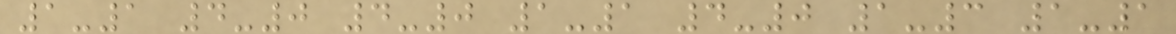1-1 4-0 4-0 1-1 4-0 1-3 1-1
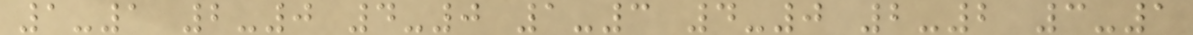1-1 2-0 4-0 1-3 4-0 2-2 3-1
